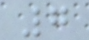7
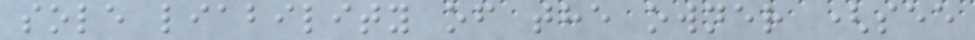sole liability of the owner (see
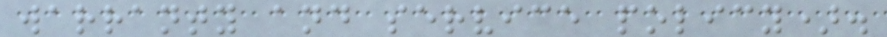warranty and service policy).
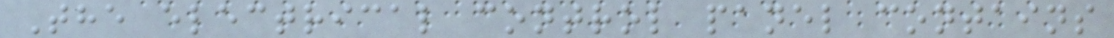The electrical control panel contains
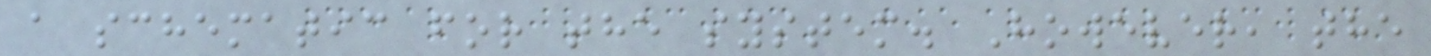a schematic for the system. However, the
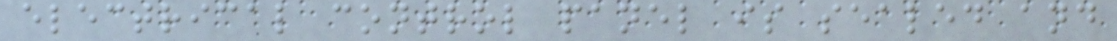electrical control panel is sealed and
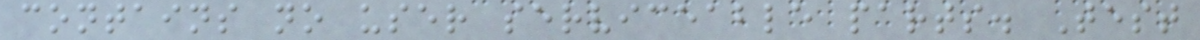contains no user serviceable parts. Test
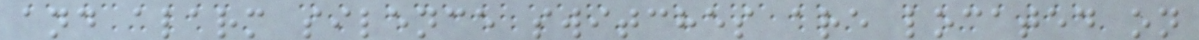and alarm silence switches are located on
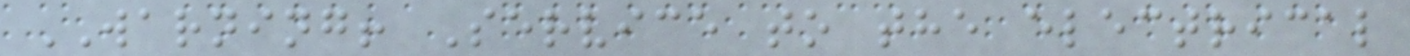WARNING! Service to the electrical
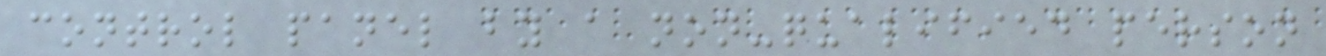control panel by a non-qualified person
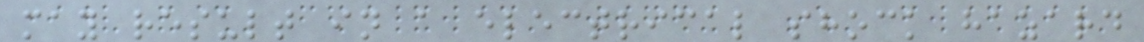may result in a electrical shock hazard
